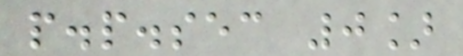p.p.sec 0]
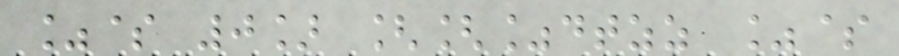%$ 0] [[%dtzz %$
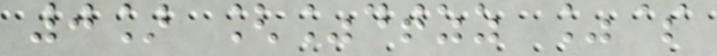0] [%dtzz %$
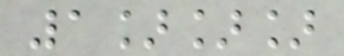1]]]
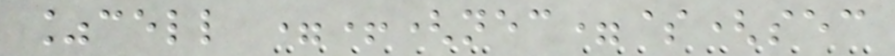%cell =+(nec=$(sec
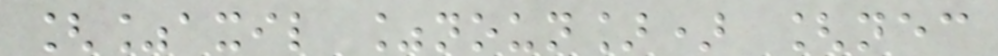[%axil %noun]) [nec
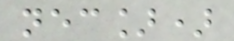nec])
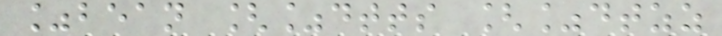%bean [%dtts [%dtzz
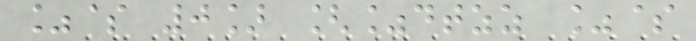%$ 0] [%dtzz %$
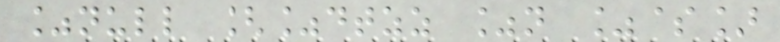%null [%dtzz %n %$]
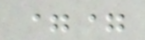==
